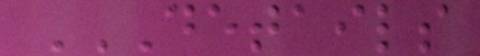DETAILS
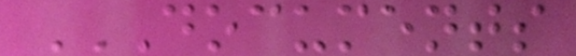DOCUMENTS
